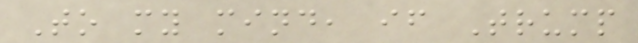To my mind, if Trump
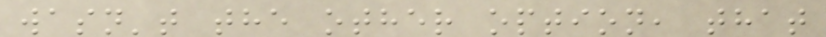wasn't the other option, that
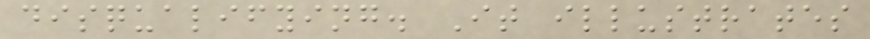disqualifying. It illustrates
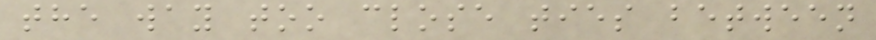the way too close ties between
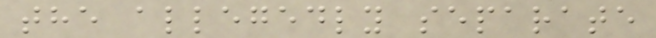the allegedly separate
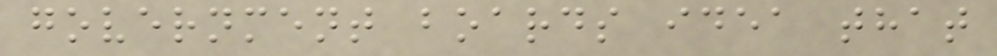government boards idea that
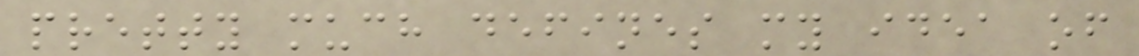pretty much defines my idea of
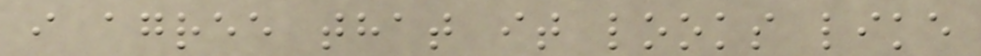i agree that it looks like
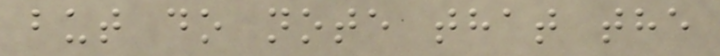but do note that the
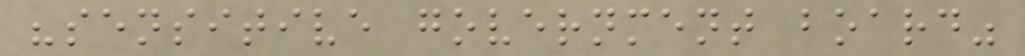"sensitive government board"
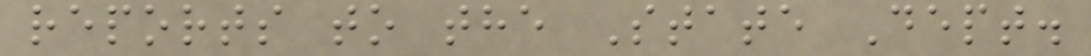reports to the State Dept.
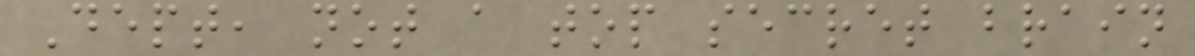Dept, not a top secret brain
